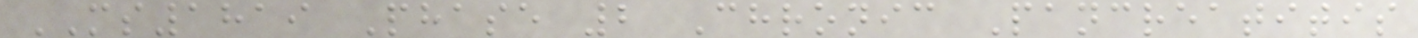MS1819 Phase 2 Chronic Pancreatitis
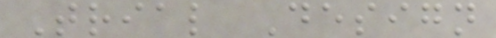Trial Design
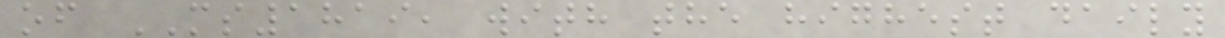of MS1819, with the highest daily
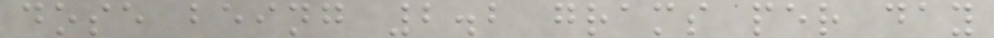dose being 2.2 grams per day
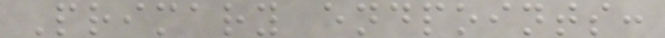Primary endpoints:
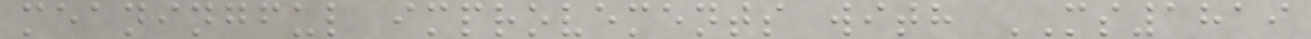meaningful improvements with MS1819
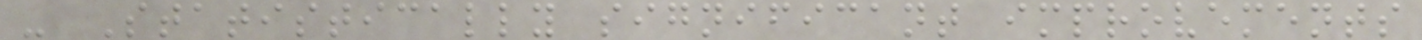- Statistically significant improvements
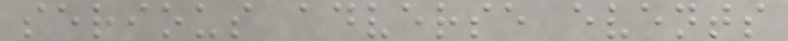serious adverse events
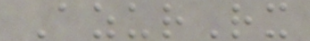AzurRx
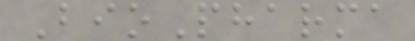BioPharma
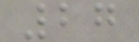27
